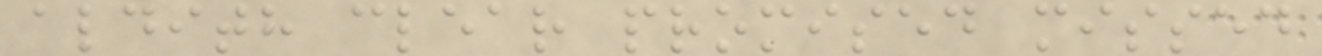aldith clear promised missed
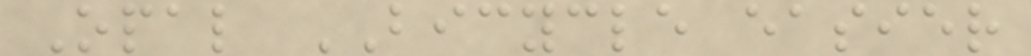Opal BICYCLE easier
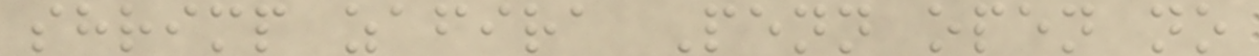shrimp zafira Penn open no
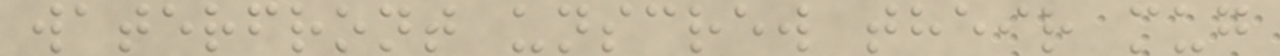waterfront unscrew their mug
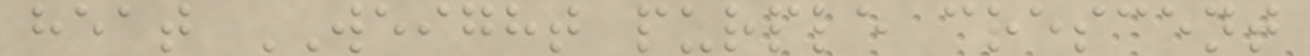heat WEIGHT purple crescent
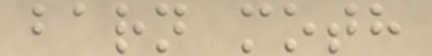barn moth
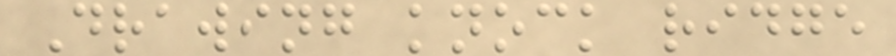Drawing knock ridge
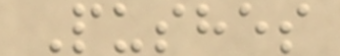Pushes
